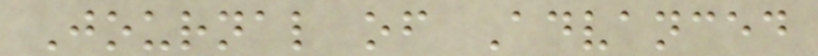Journal of Advanced
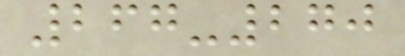267-270
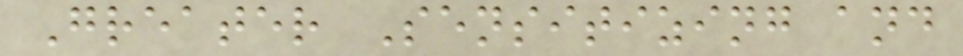Greater Sensitizing and
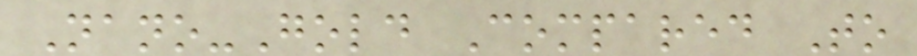Nano-Gold Compared To
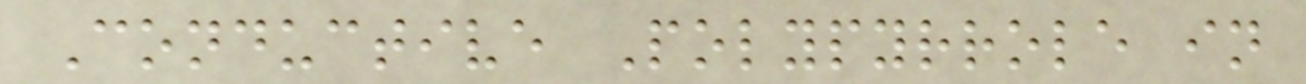Conductive Polypyrrole in
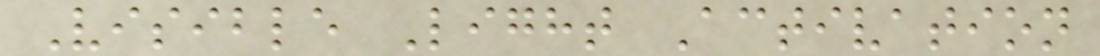Visible Light Activation
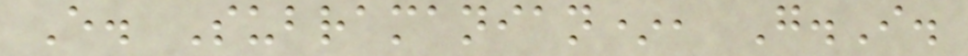E. Subramanian*, G.I.
